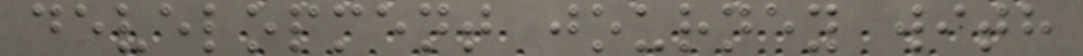development journey with
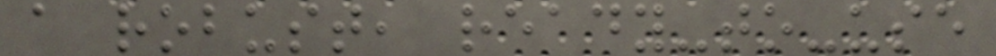a robust, ready-to-use
